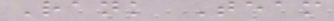Rank Team
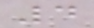4
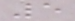5
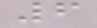6
